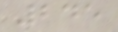245
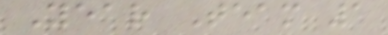Year Team 1
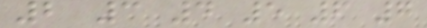2 3 4 5 6 7
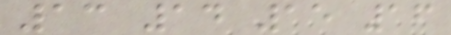13 14 15 16
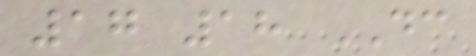17 18 DC
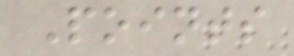Points
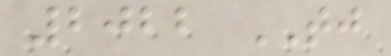2022 TJ
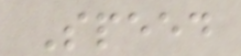Speed
